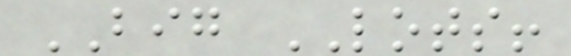BIG LOTS!
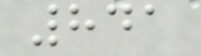841
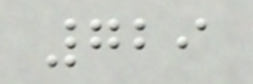729
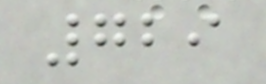729
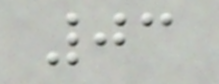03
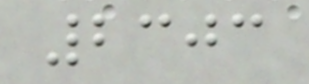2303
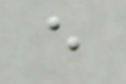e
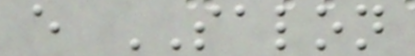e SALON
